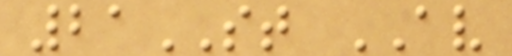21ST AV
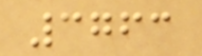3763
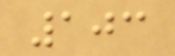103
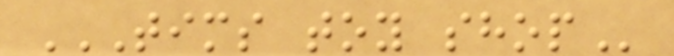TIMS TOY SHOP
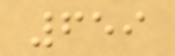659
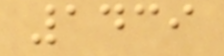1439
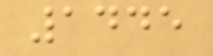1445
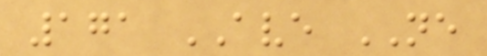171 AVE NE
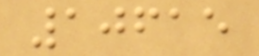10615
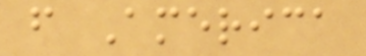f America
